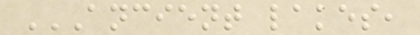ANCIENT LAKES,
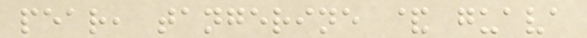pear, tangerine & guava
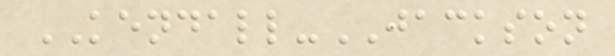KENDALL-JACKSON
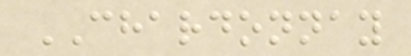CHARDONNAY
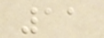11
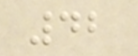42
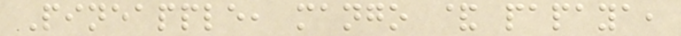Pineapple, mango & papaya,
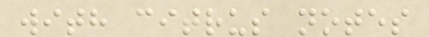with citrus notes
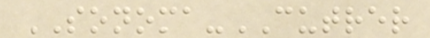SONOMA-CUTRER
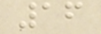16
